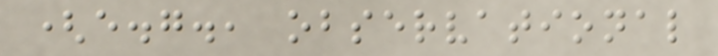(e.g., observational
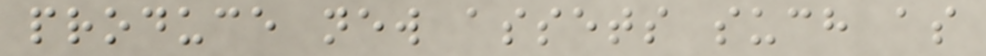produce new assets such as
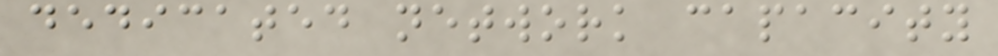dedicated network capacity
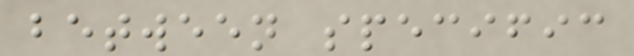between specific
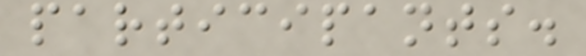participants.
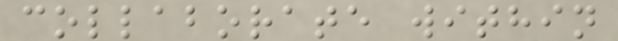collaborate within
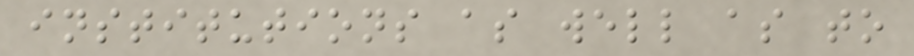institutions as well as to
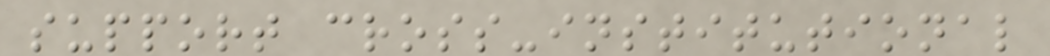support cross-institutional
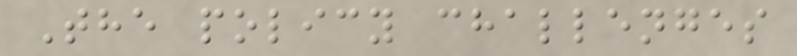The policy challenges
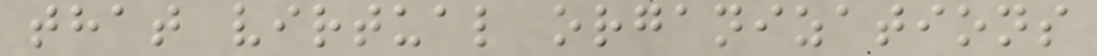that virtual organizations
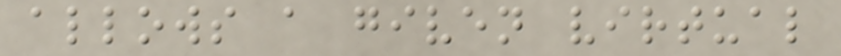allows a given virtual
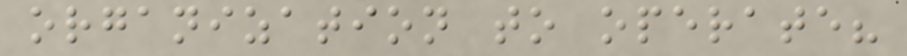organization to operate?
